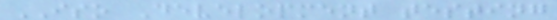ISO Development testing
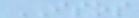ISOS
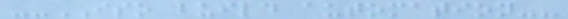--ISO build automation--
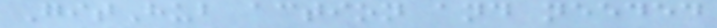GitHub action and needed
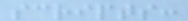scripts:
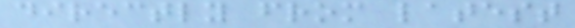directly from latest
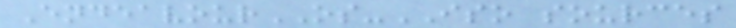EndeavourOS-ISO sources
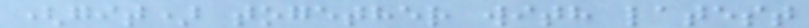(git) together with latest
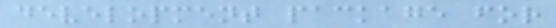development package for
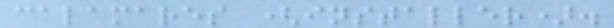calamares (installer).
